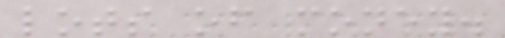lots of money.
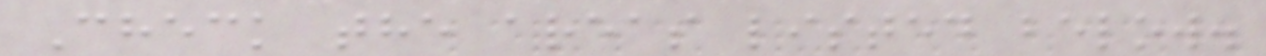Check the areas listed below.
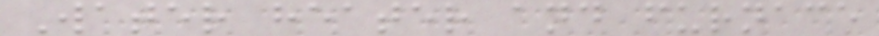Water heater and furnace
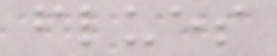flues
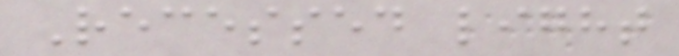Recessed light
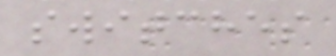switches
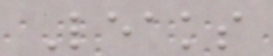Leaks
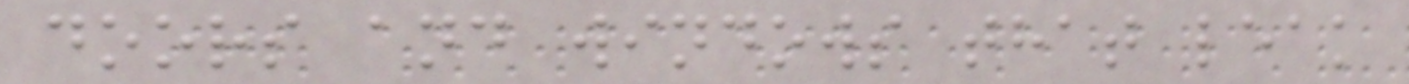doors and windows that leak
